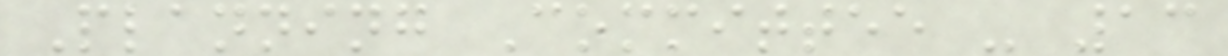Planning Committee - 13
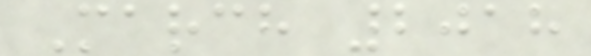March 2018
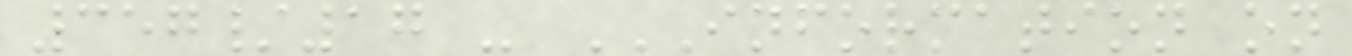357/17 - INFORMATION ON
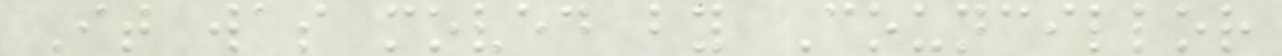It was moved by Councillor
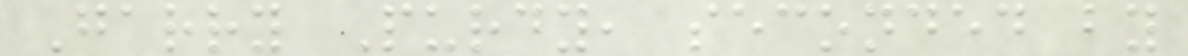Garry Purdy, seconded by
